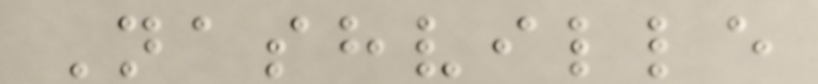Nashville
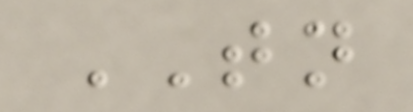TN
